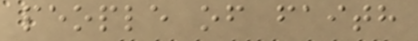people of faith
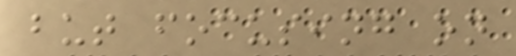but focusing on
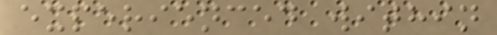experienced within
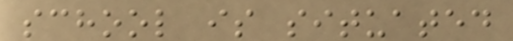school is situated
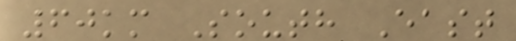60km South East
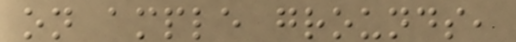on ample grounds,
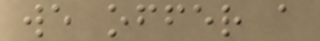we offer a
